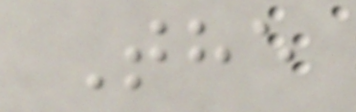The
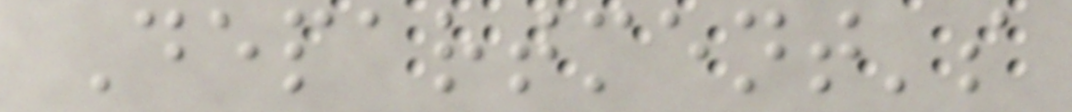Department's
